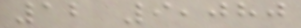12 9,080
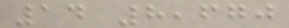14 8,670
